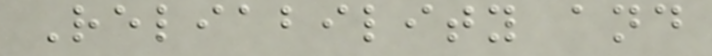Reliability and
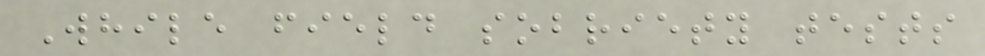While field sobriety tests
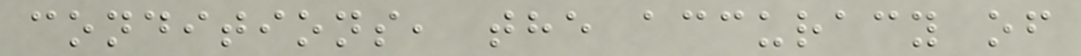conditions, the accuracy of
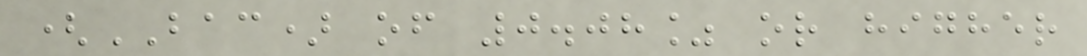(BAC) of 0.08% or higher
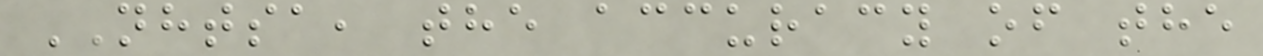NHTSA, the accuracy of the
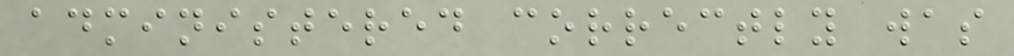administered correctly was
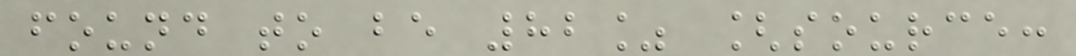found to be 82% [source:
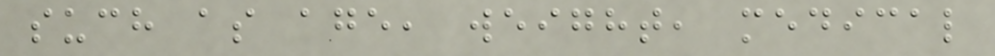such as age, weight, medical
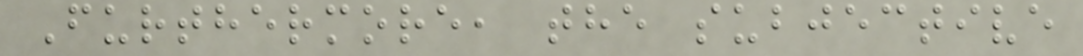Furthermore, the subjective
